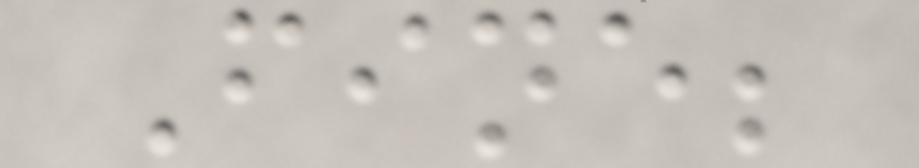Fine;
